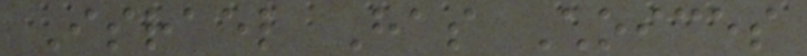Israel Has Choices
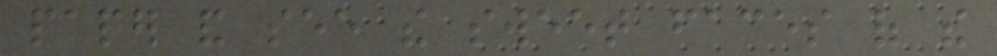paper and see the sweet faces of the
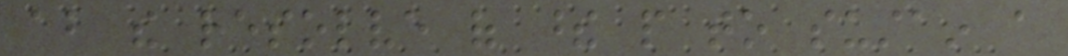about the resolve of these people to sustain a
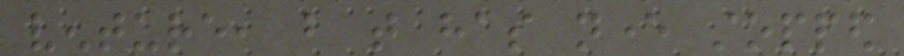venture, but that has never stopped
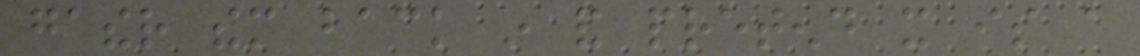gather them back in and pretend it is a
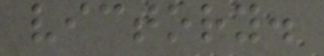victory.
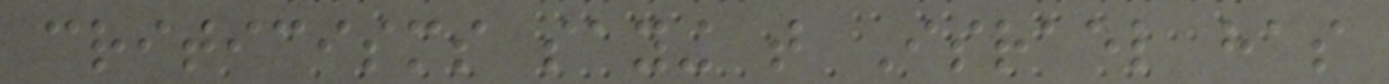criticisms saying that Israel has
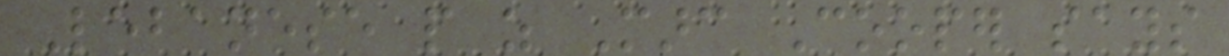Lebanese people as Marc Cooper says
